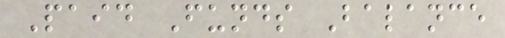Paid Funds Balance
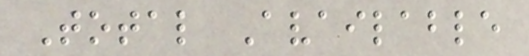Total Available
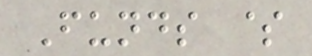Funds $
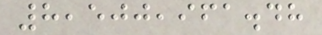8,500,961.48
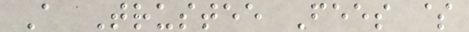A Trustee Fees $
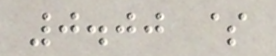0.00 $
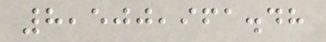8,500,961.48
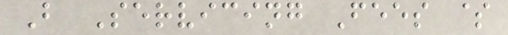B Servicing Fees $
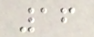16
